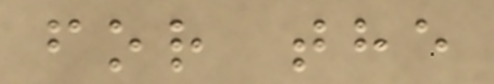for the
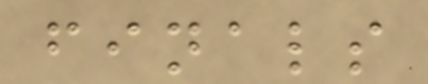finals
